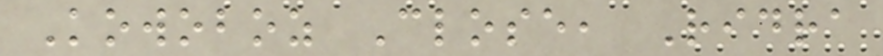Kowoboz Close, Ridra
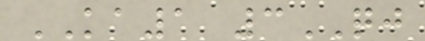KA1 3QJ
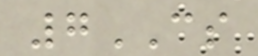7CS
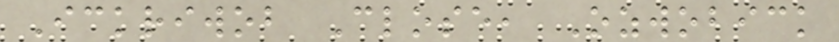Ickriwob Close, Ozwobick
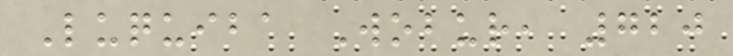Luquiba Wobur, 720
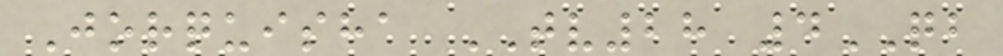Jorquisha TV28 4QB
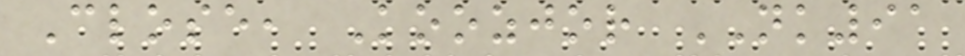Close, Koozjor NK91
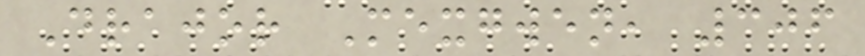Drajor Mexgwen, 306
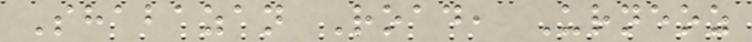Shabazan Road, Urneoz
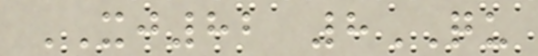XJ82 8QU
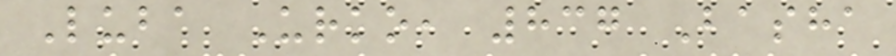Luba Urko, 837 Basha
